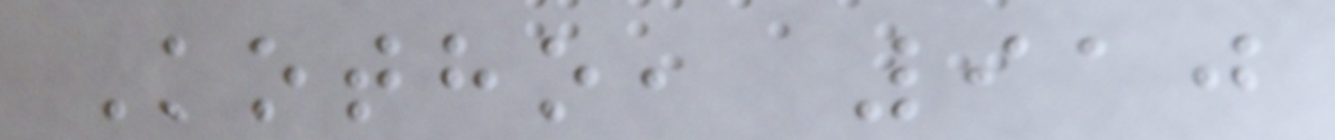Kotho, 910
